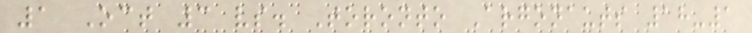1 Oct 3 vs. Toronto Argonauts 18-1
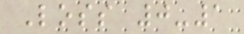Loss 0-1
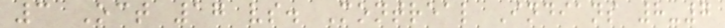3 Oct 17 vs. Montreal Indians 8-7
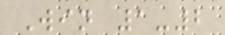Win 1-2
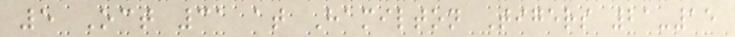5 Oct 31 at Hamilton Tigers 21-15
